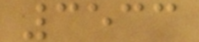3533
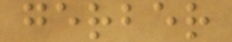gerber
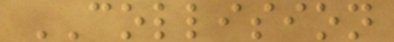COLLISION
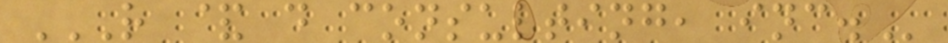R & D CONSULTING, INC.
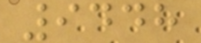9448
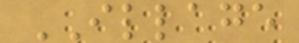ILLAGE
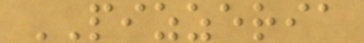PIZZERIA
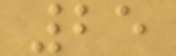25
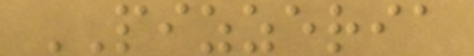PIZZERIA
